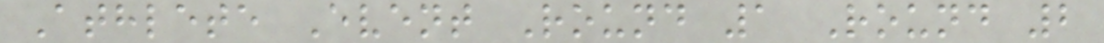Athlete Event Round 1 Round 2
